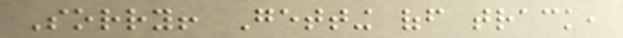Sorry! Getting off track,
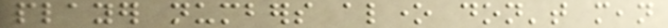player numbers alone don't mean
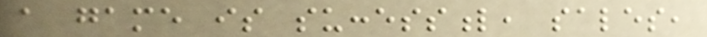a game is successful, sales,
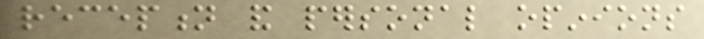reception and personal opinions
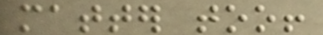matter too!
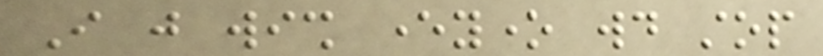I just wish everyone would stop
